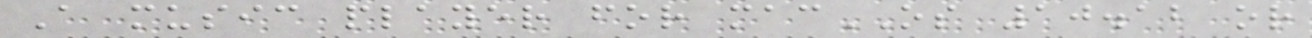A music player for macOS 10.12 or
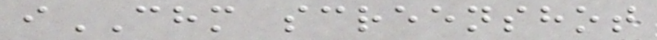iCHM screenshot
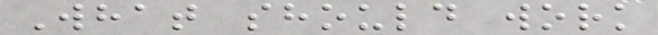What should work
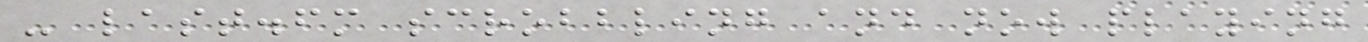- last.fm scrobbling and now playing
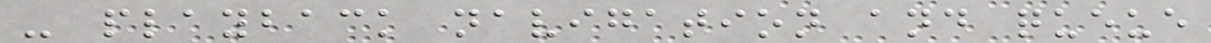- playback navigation and queue
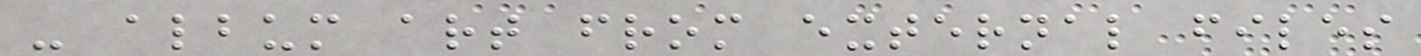- album art from external files
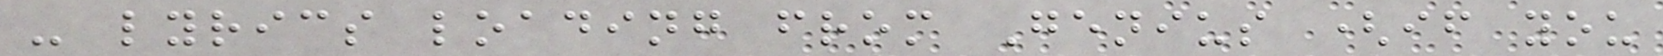- lyrics loading from Genius (if you
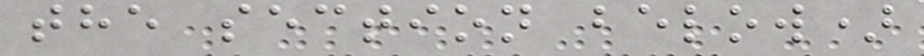the section below)
